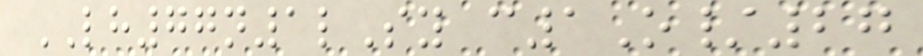LH77n1lSy c1O/27
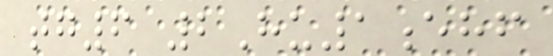tg6 2Hu1ehf
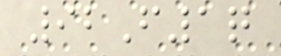92F1q
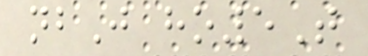nbJ ho5T
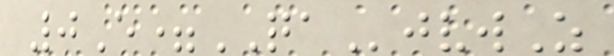0E=QAjvwZ
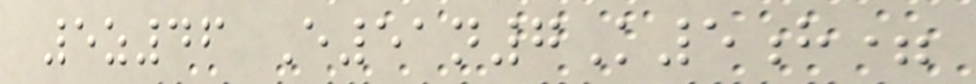5z46 E51n7K5h=
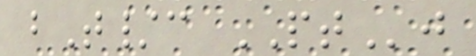bT/c PTj
